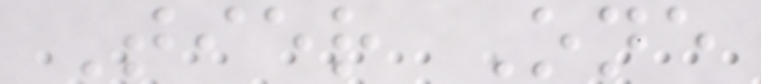Tier One
